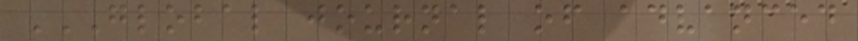GLOBAL JOURNAL OF ADVANCED
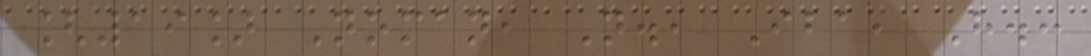[19] Noman, N., Iba, H.:
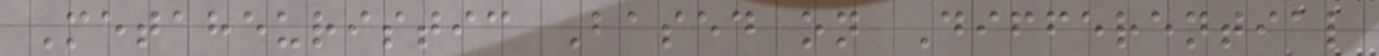Metaheuristic Based on Differential
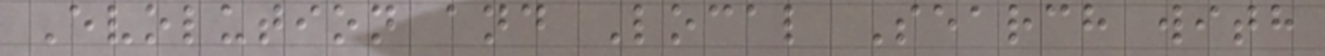Evolution and Local Search with
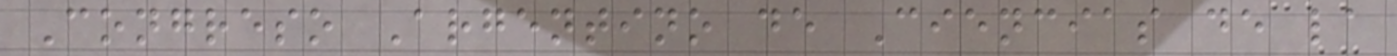Congreso Argentino de Ciencias de la
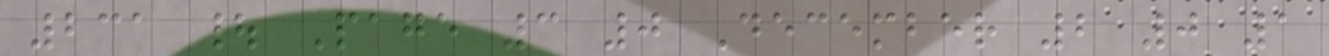231 | Page 3 0 December 2 0 1
